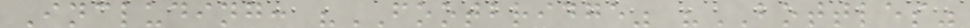Including: "FOOTBRIDGE" "BOTTLES"
